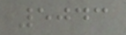5043
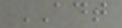ADT
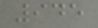945
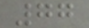77
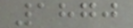1870
